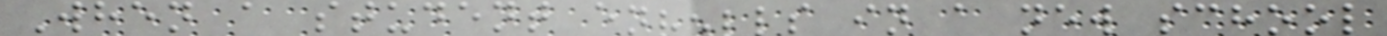When a student enrolls in a new school
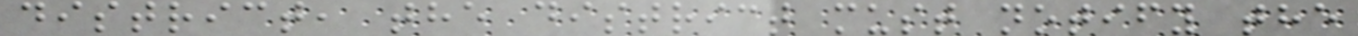district, the district must notify the
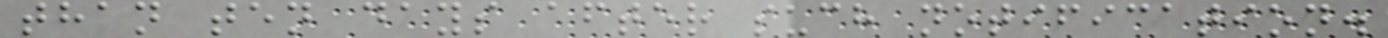than ten days after such notification.
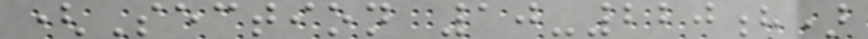(Section 10-220h)
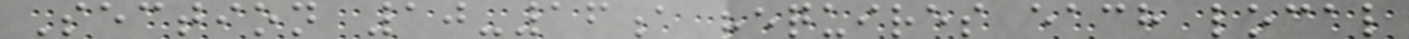Section 10-16a requires each local
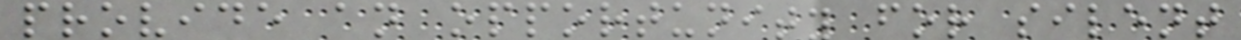provide an opportunity for silent
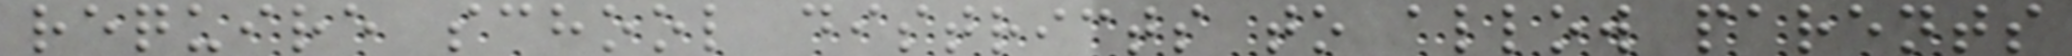require school districts to allow parents
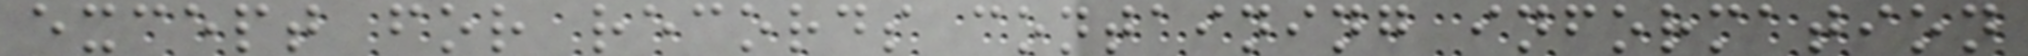except for records containing information
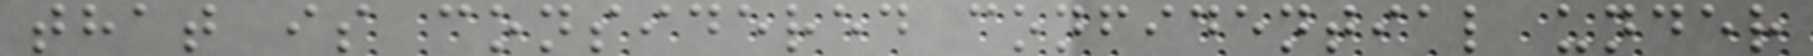that is considered confidential under
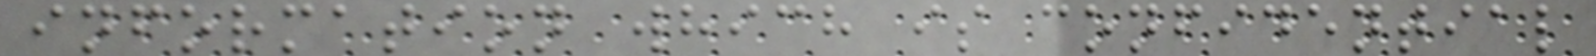information which is confidential
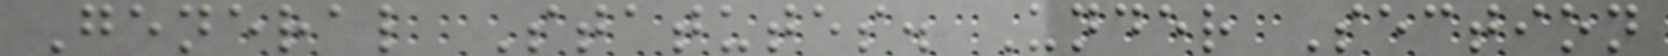General Statutes. Under Section
